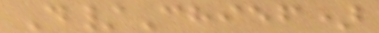D/Chief)
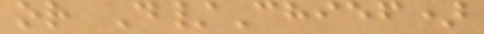or D/Chief)
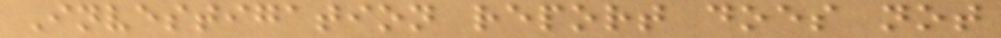Investigation report does not
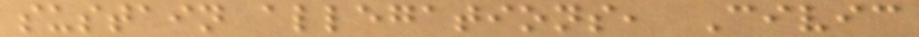sustain allegations, Civic
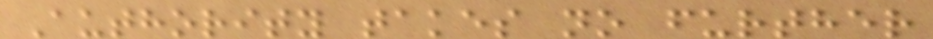Authority takes no further
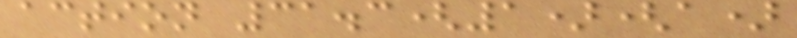action 31.3(1)(a)
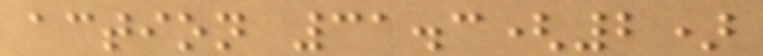action 31.3(2)
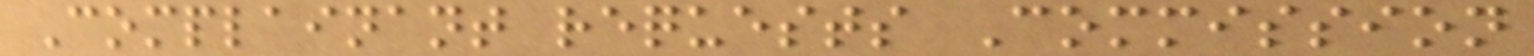Complainant requests Commission
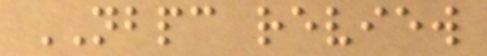NBPC review
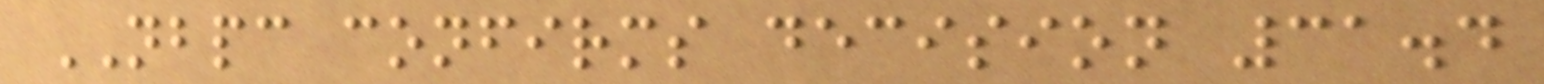NBPC confirms decision 31.4
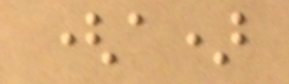(a)
